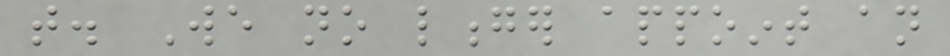that. We no longer appoint an
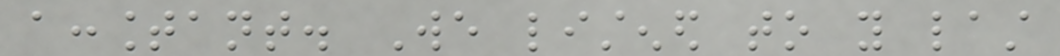accountant. We listened to you last
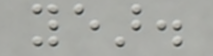year.
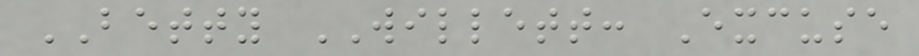BETTY WILLETT: Excuse
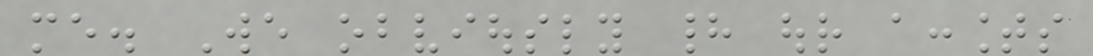me. We obviously had our accounts
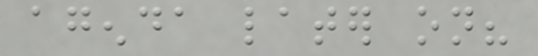agenda later on?
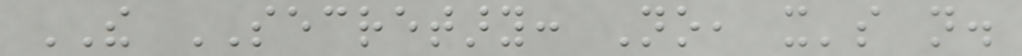THE SECRETARY: No, it's not.
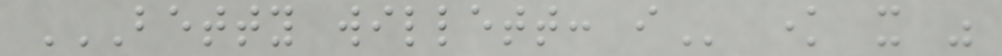BETTY WILLETT: I know it was
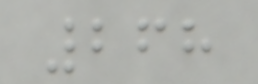268
